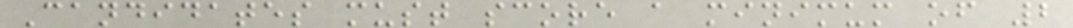Candidates must score a minimum of 2
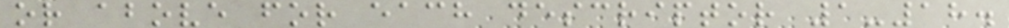or above for each descriptor 1-18.
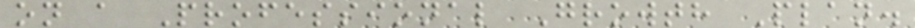on a Professional Growth Plan.
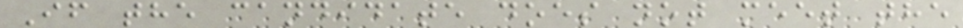If the candidate does not meet the
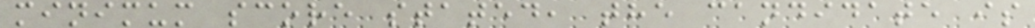minimum score stated, the candidate is
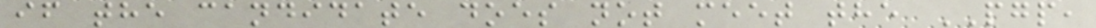if the candidate does not meet the PGP,
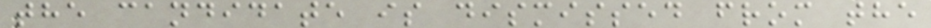the candidate is dismissed from the
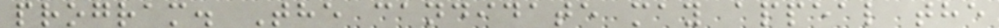program. The candidate may appeal the
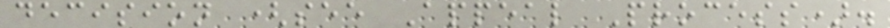decision (see Appeal Process).
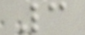3
